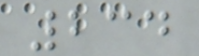234
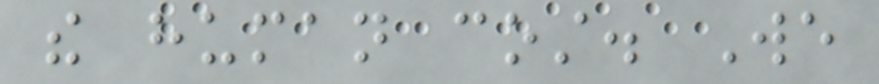the human cost. We
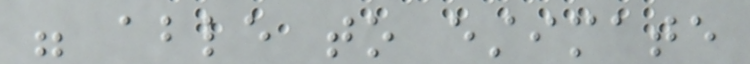were able to estimate
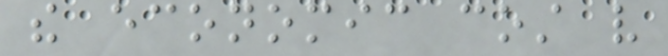the economic cost very
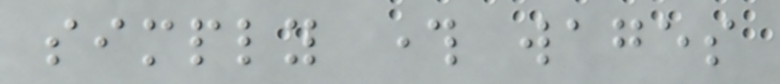simply through wages
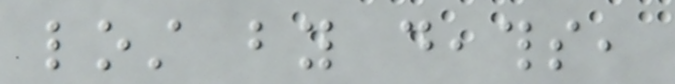lost by deaths,
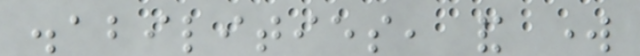disabilities, and work
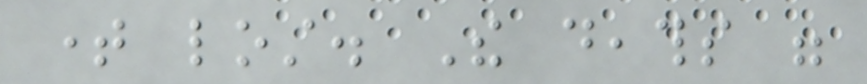time lost. The deaths were
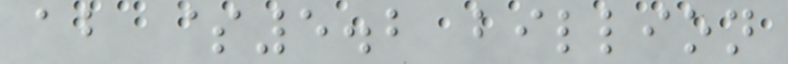about $5.2 billion
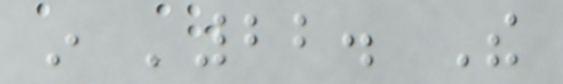in '22. The
